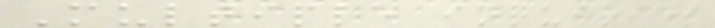Multiple inquiries
